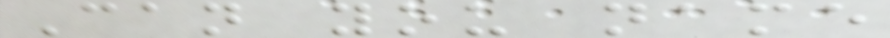Can you name
